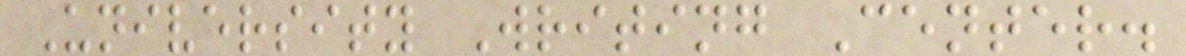University Writing Center.
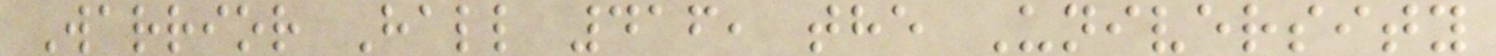Warrior Hall 416, the University
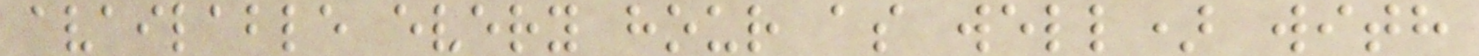available every hour as well) with
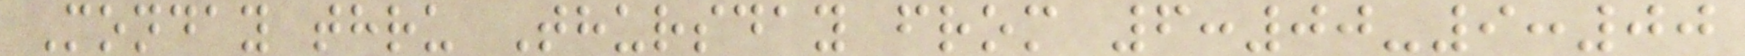Monday thru Thursday from 6:00-9:00
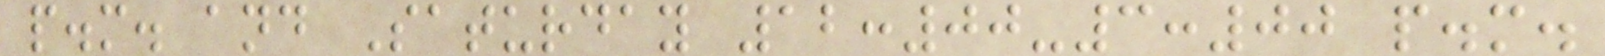p.m. and Saturday 12:00-3:00 p.m.
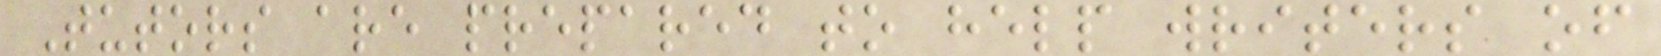Tutors are prepared to help writers of
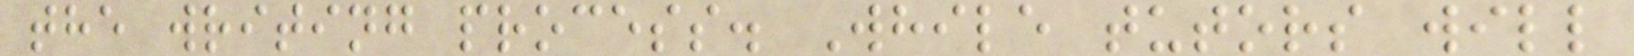the writing process. While tutors will
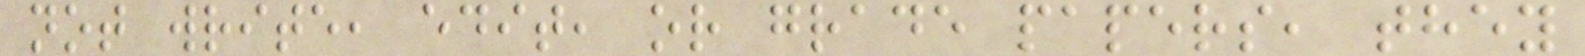not write, edit, or grade papers, they
